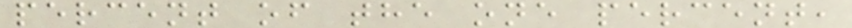percent of the one percent,
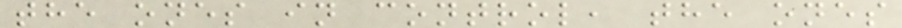the ones in control, the ones
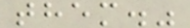them."
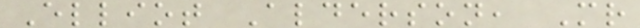Elliot Alderson, Mr
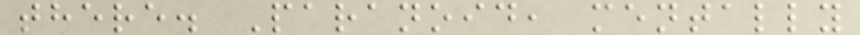there. Paranoid, mentally
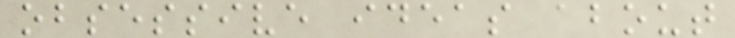obsessive ideas about
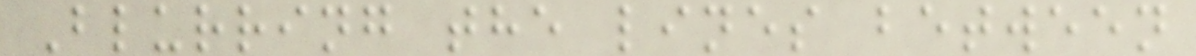Blurring the lines between
